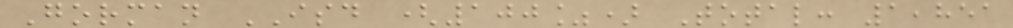Gorman ISD (100%) Total: 1,851
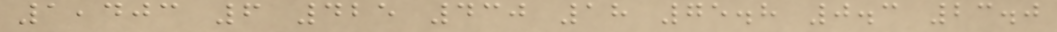1,403 6 425 430 18 75.8 0.3 23.0
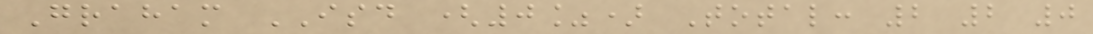Graham ISD (0%) Total: 2 2 0
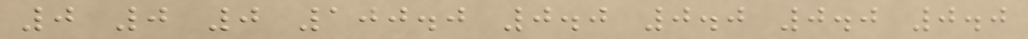0 0 0 100.0 0.0 0.0 0.0 0.0
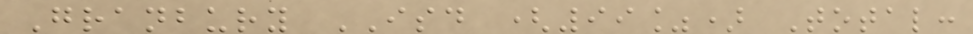Granbury ISD (99%) Total:
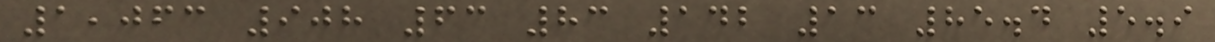1,063 908 63 83 142 13 85.4 5.9
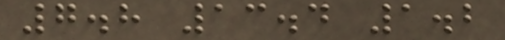7.8 13.4 1.2
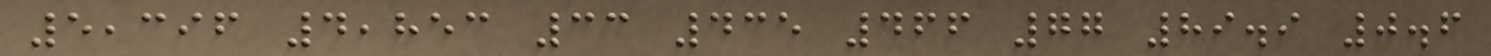5,396 4,853 33 435 466 77 89.9 0.6
